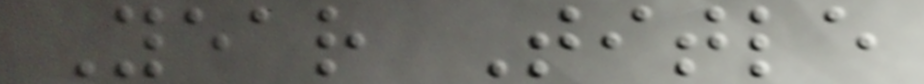Year Title
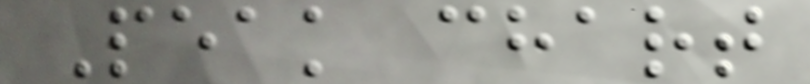Peak chart
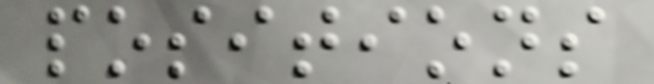positions
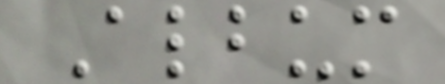Album
